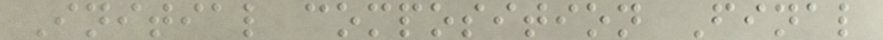Initial composition Final
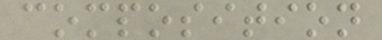composition
